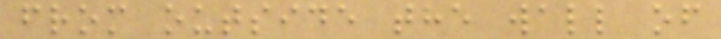from outside the wall of
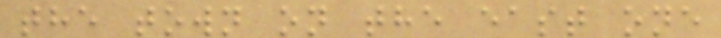the town on the east one
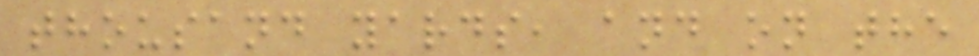thousand yards, and on the
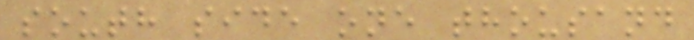south side one thousand
